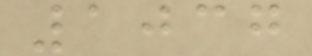1037
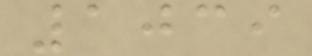1039
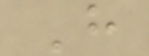H
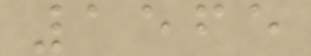1565
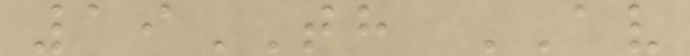19TH AV
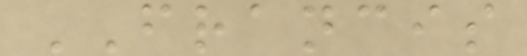FRANCIS
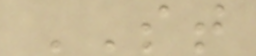ST
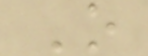O
